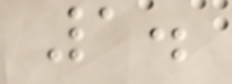1.
